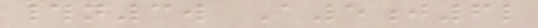#n3w A5j6l
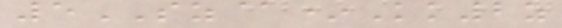5SZ@*Kk2z
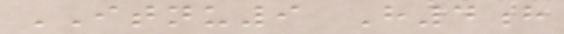ITNU9 H4h
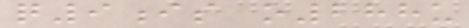q9is o288u
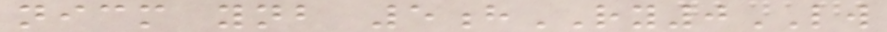nicm ynb 5hRY0LW
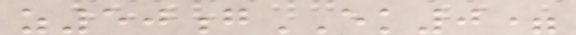z50gEK0=
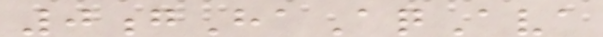0gHaAqAva
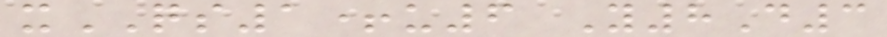xQS1+u6 Y8D3
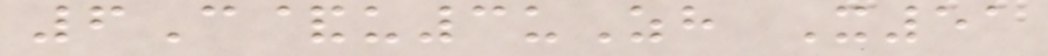6C&u3uZh X51
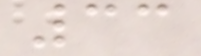33
